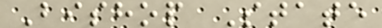Bishop State
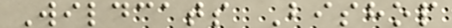Wildcats Bishop
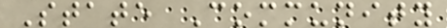State Community
